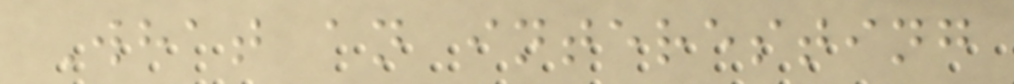What an interesting
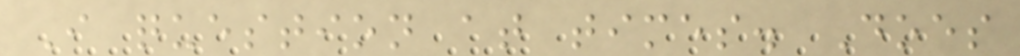I question at times. Does
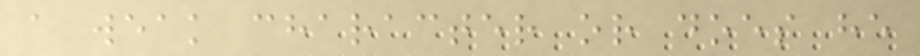a weak character or does he
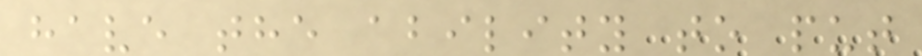have the ability to put
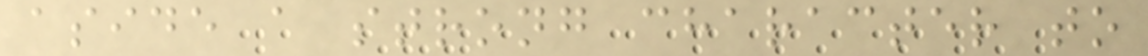aside a strong character to
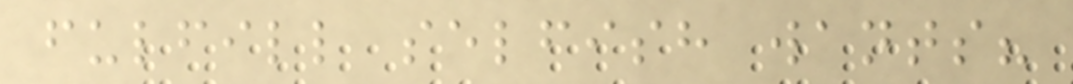fulfill selfish wants?
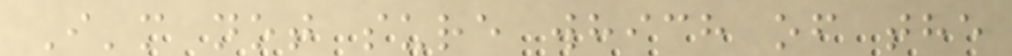I'm not sure which of the
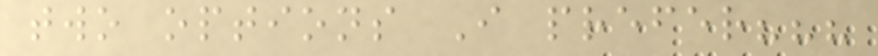two options I prefer???
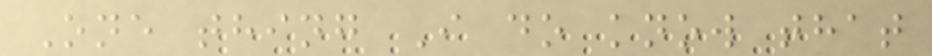One thing I do know that
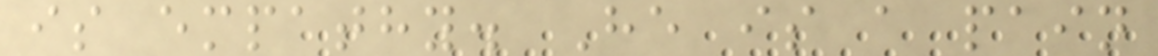is empathy. He is a pain
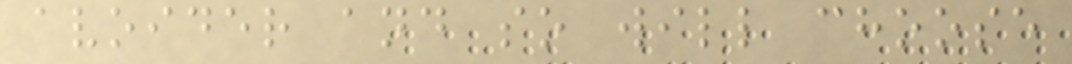avoider and so will choose
